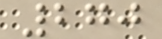270
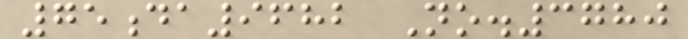75da9682 No.3780
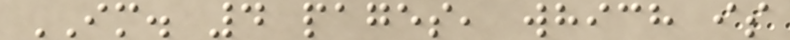IM. 4 pages, which is
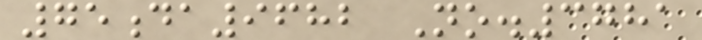75da9682 No.3781
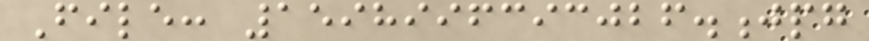File: 1598996393026.jpg
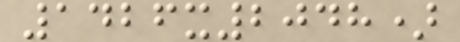1426x2048)
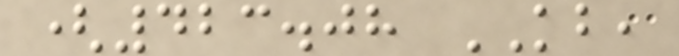(423.08 KB,
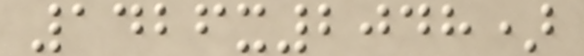1426x2048)
